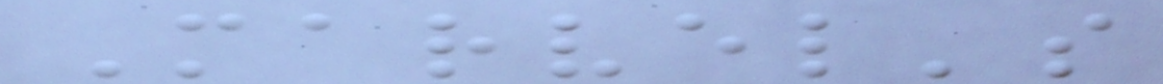Marvel's
